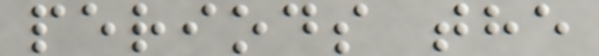periods the
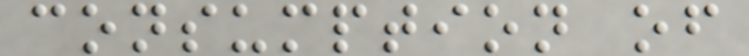consumption of
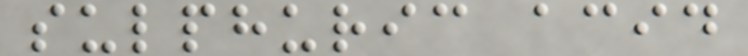sulphuric acid
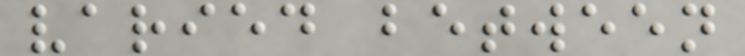varied between
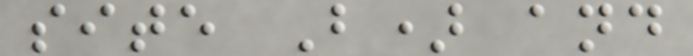site B) and
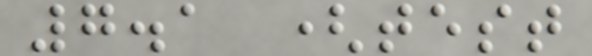7.1 (test
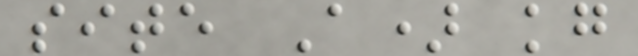site A) kg
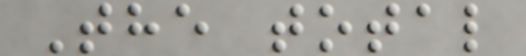The total
